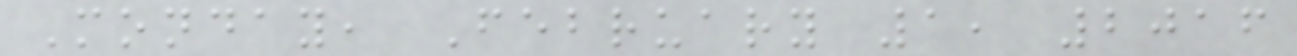Monday, February 1, 2016
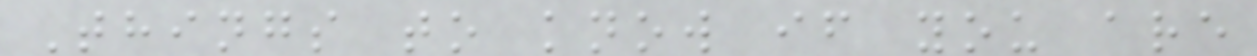Things to know if you are
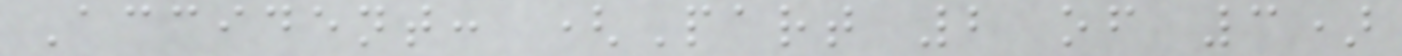Accident: (Part 2 of 3)
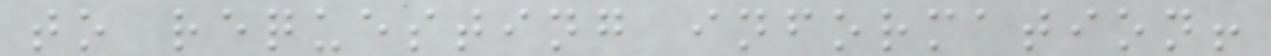to requesting information!
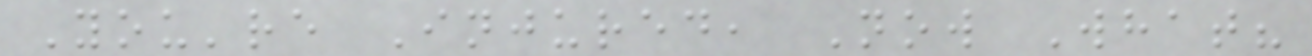You're Injured, Now What?
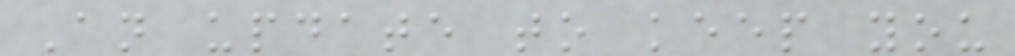An update to keep you
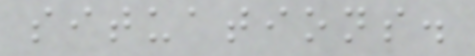situations.
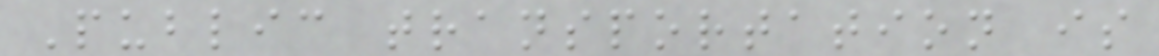Public transportation is
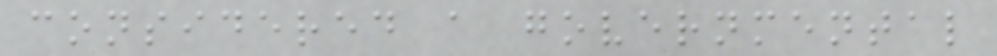considered a governmental
